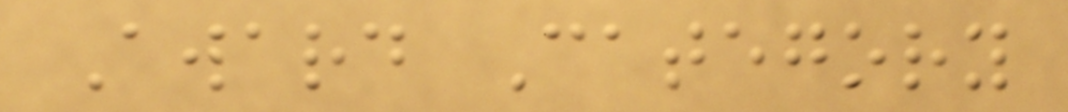Award Category
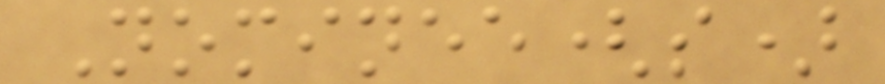Nominee(s)
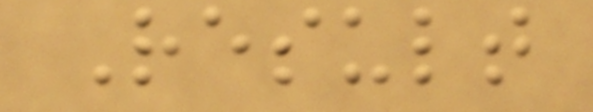Result
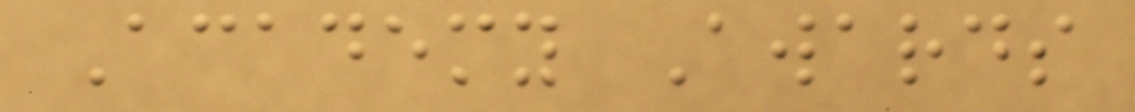Academy Awards
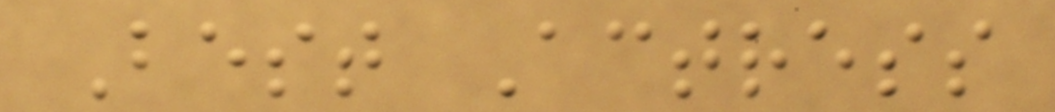Best Actress
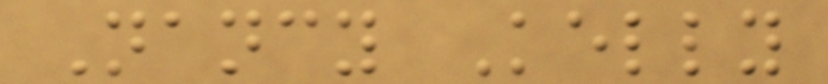Nancy Kelly
